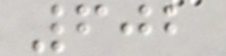602
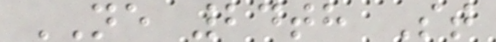NE 24th St
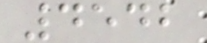4542
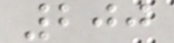200
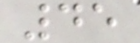45
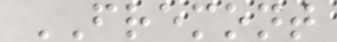FREMONT
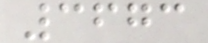3673
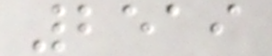2519
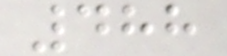488
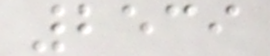2539
